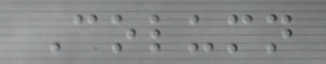Column
